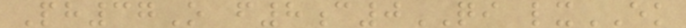Ph37O f8c0QI lxEK
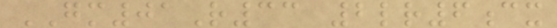GM01R33 2lr6cx
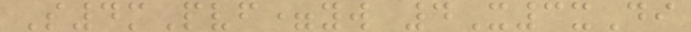S4mPvf=yw 4X3xDi
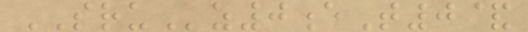SRUz0eT0&
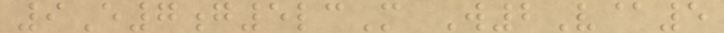9E7g5lcM W2V@5
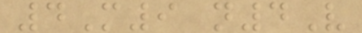4M9 n4V
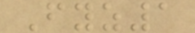Fyz1
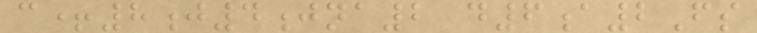c+8j4jna2 d6a2Fs
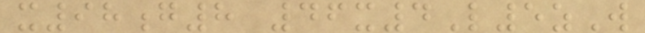x98g8 46x4L5zW
